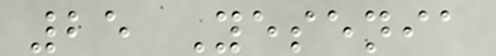25 Yesenia
